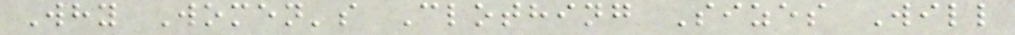Why Women's Clothing Sizes Will
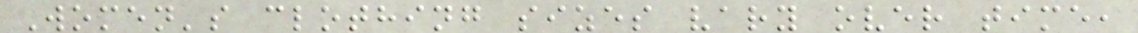Women's clothing sizes vary over time,
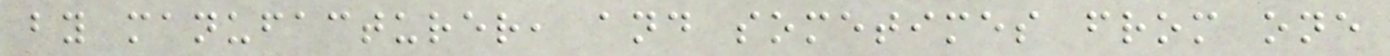by manufacturer, and sometimes from one
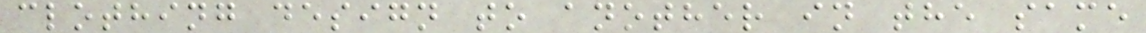clothing design to another in the same
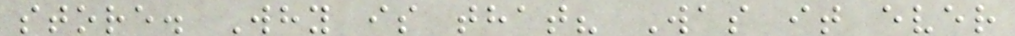store. Why is that? Was it ever
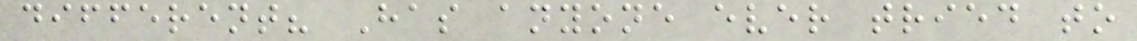different? Has anyone ever tried to
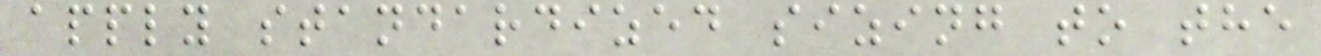apply standardized sizing to the
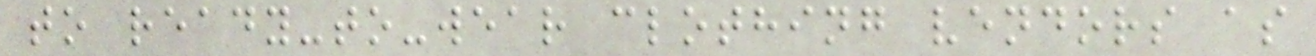to ready-to-wear clothing vendors as
